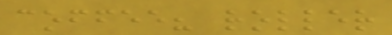coffee? roller
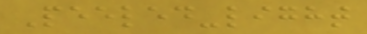Peeled-light
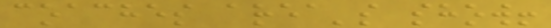coaches area's show!
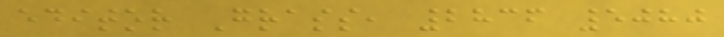editor Grass, 2836 5080
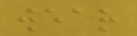wear
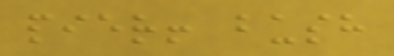pier! bush
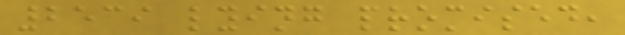2539 lying promised,
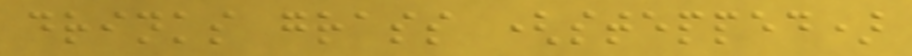drinks grass (stepped)
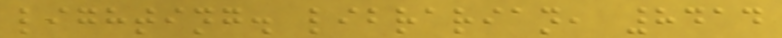lighting. librarian, 8414
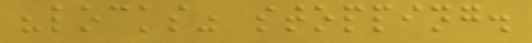"locks" stopping.
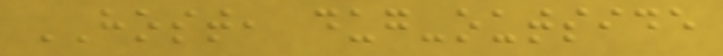HOST, dug-outside
